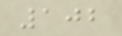102
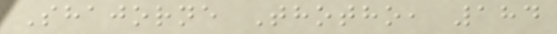Shajorne Thotho, 184
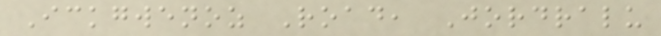Ickgwenoz Road, Jordralu
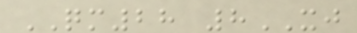QM28 8XJ
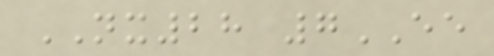NX28 7EE
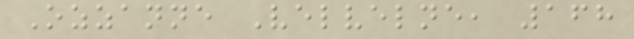Ozzanne Velvelne, 168
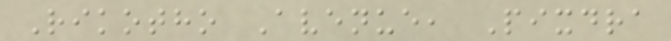Rikotho Avenue, Pixdra
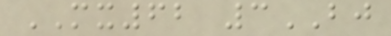MX62 3BJ
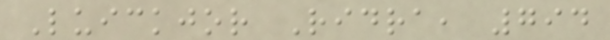Luickjor Ridra, 794
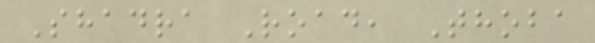Shadra Road, Thoba
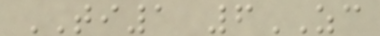TI1 6ZC
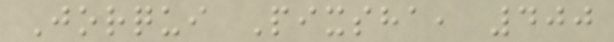Jorqui Pixsha, 400
